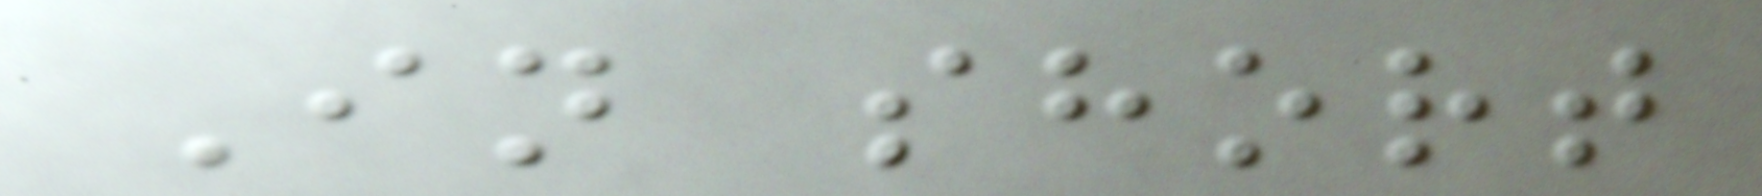In short
